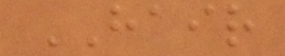HAIR
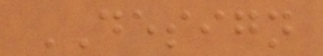DESIGN
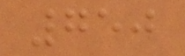750
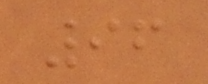96
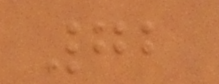72
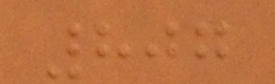807
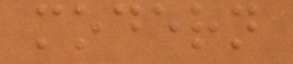modern
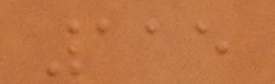115
